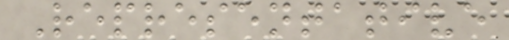Representative
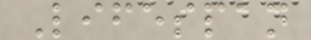Lifespan
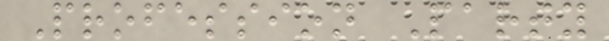Profession Party
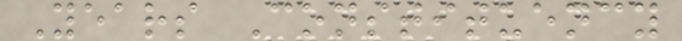Years Constituency
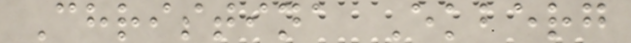Christina Ekberg
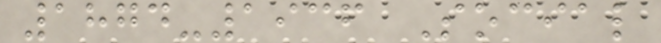1874-1936 Social
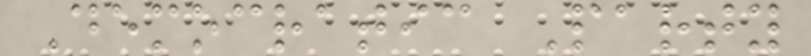Democratic Party
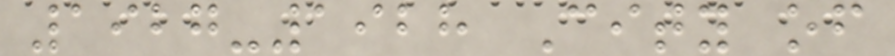1927-1928 City of
